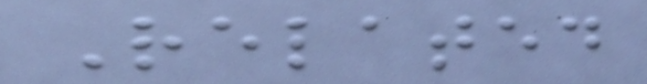Related
